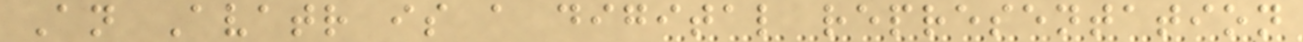An Avatr is a digital representation
